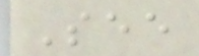See
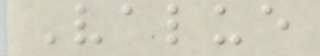Value
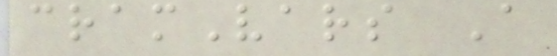cramVars A
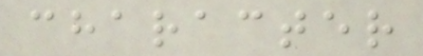character
